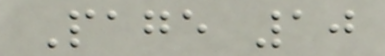Page 10
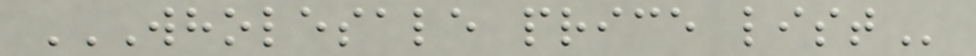WHOLESALE PRICE LIST
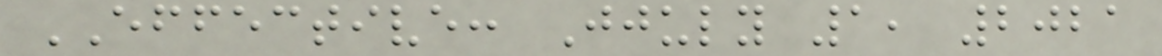EFFECTIVE: Jjuly 1, 2021
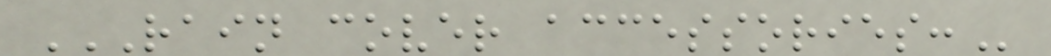RAIN COVER ACCESSORIES:
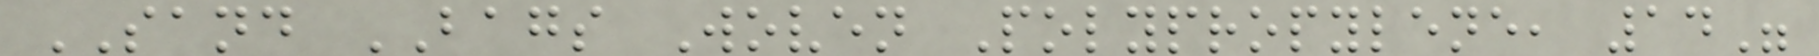SAND BAGS Woven Polypropylene, 14"
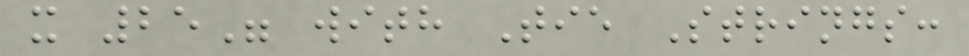x 25" with Tie Strings:
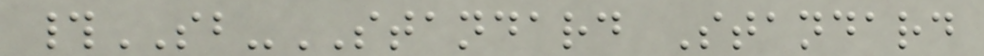#SB-STANDARD Standard
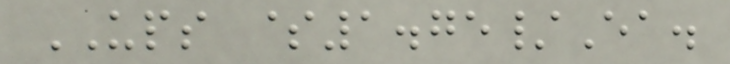UPS $1.75/Ea.
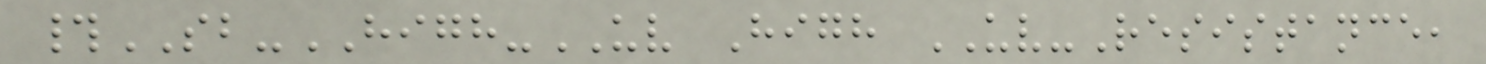#SB-HIGH-UV High UV-Resistance,
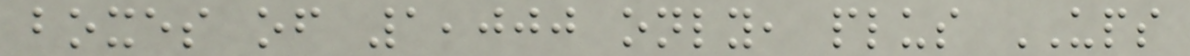boxes of 1,000 only, plus UPS
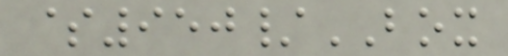$950/BOX
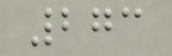273
